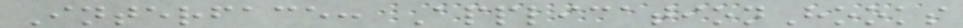Interface: ApplicationHooks
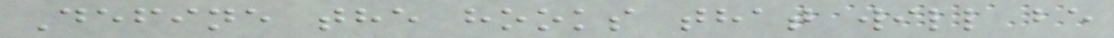Define the hooks that will be
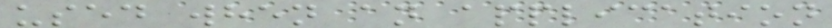used when an application
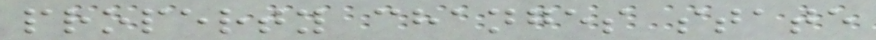property changes state
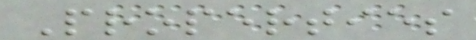Properties
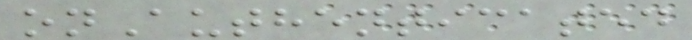onAuthenticated
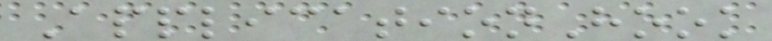ApplicationHook
